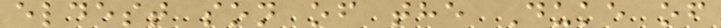eldest son of the Duke of
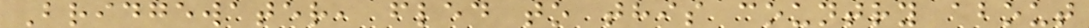Bridgewater, fled to this country about
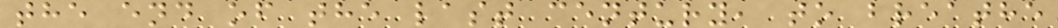the end of the last century, to breathe
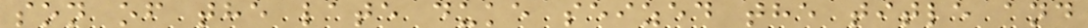son of the late duke seized the title and
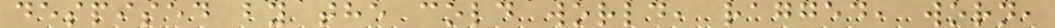despised by the cold world, ragged, worn,
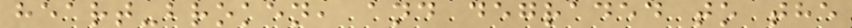heart-broken, and degraded to the
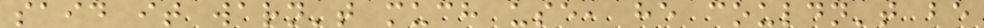said it warn't much use, he couldn't be
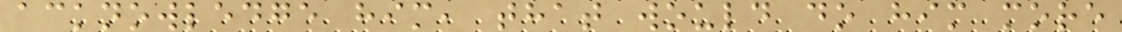acknowledge him, that would do him more
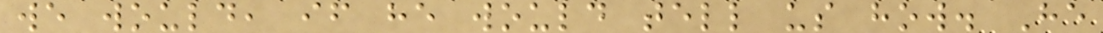we would, if he would tell us how. He
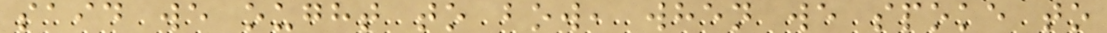said we ought to bow, when we spoke to
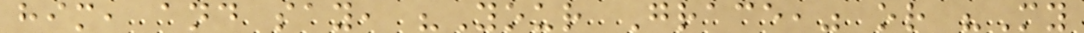him, and say, "Your Grace," or "My
